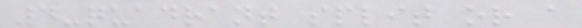4-quadrant split or a
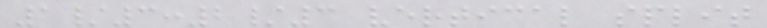1/3:2/3 vertical split
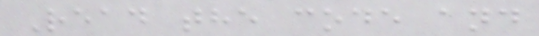Read the code and
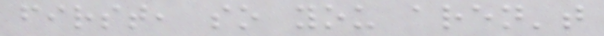first, so you aren't
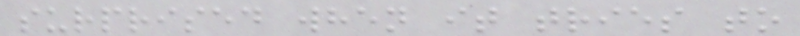surprised when it tries to
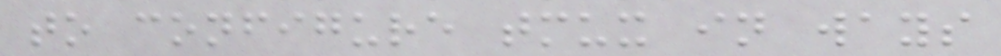to configure tmux in ways
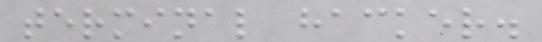terminal hacker.
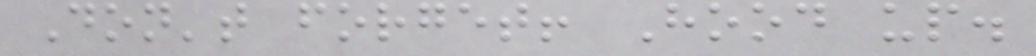Don't forget! Hood up.
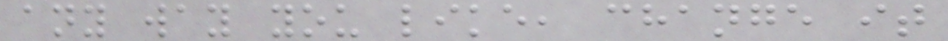any way you like, change it
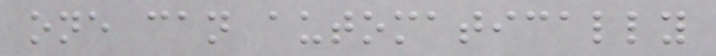one can automatically
